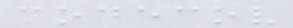codecov
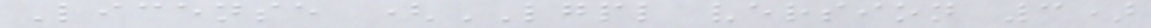License (LGPL version 3)
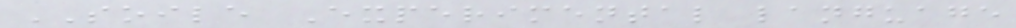SOILE Experimental language
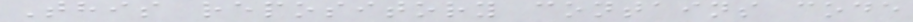This repository contains code
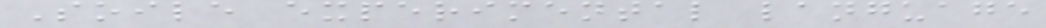Soile experimental language
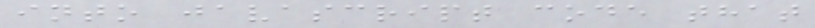into javascript code that
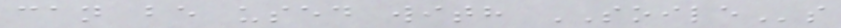can be used with SOILEs
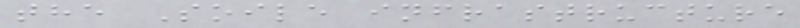the Soile infrastructure
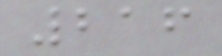216
